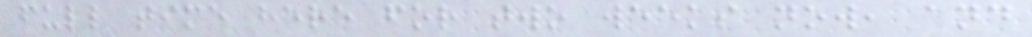full time here for two weeks now, and
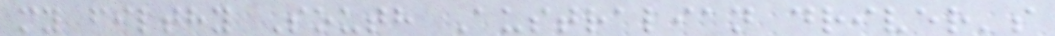my filthy South Australian driver's
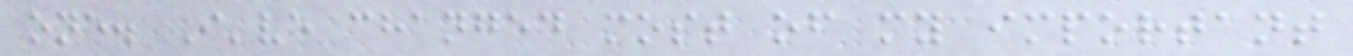one. I've changed most of my important
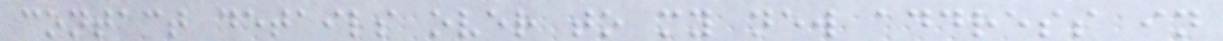contact details over to my new address in
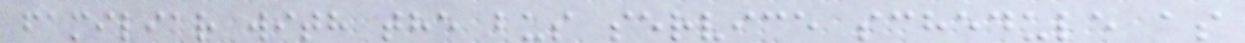familiar with the bus service schedule as
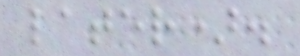later).
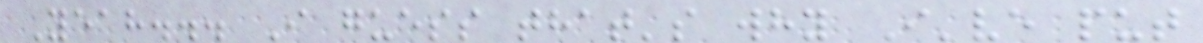Yeah... I guess that's why I've put
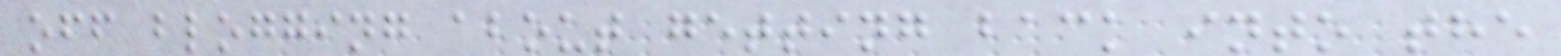off blogging about getting back into the
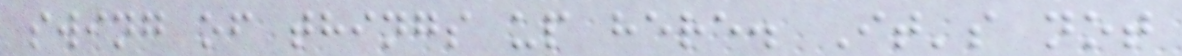swing of things up here. It's not
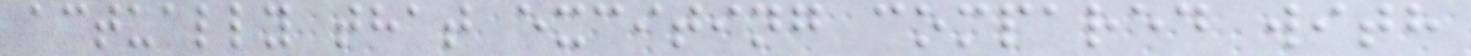actually that exciting compared with
